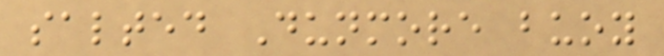salted Dunmore buoy
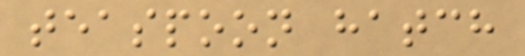teaspoon hatch
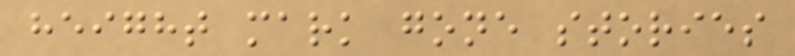height mark gone stories
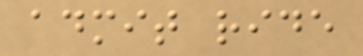admit ride
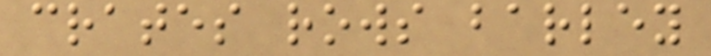crates rows barley
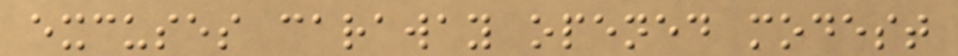excuses caraway opened modest
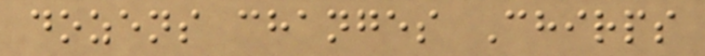dozens changes Chirps
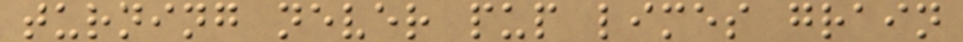turning never pup limes grain
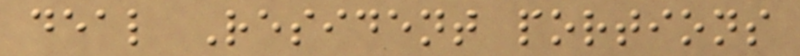deal Resident portions
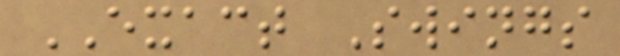EXACT Swings
